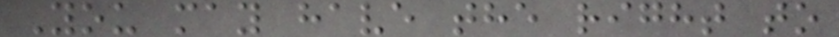You may have the right to
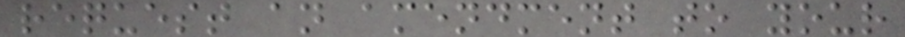request an amendment to your
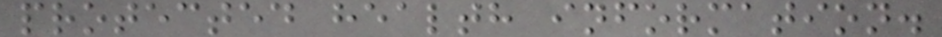protected health information.
